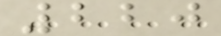220
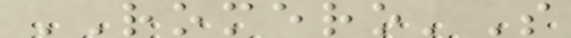ROMERO'S
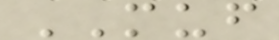MUF
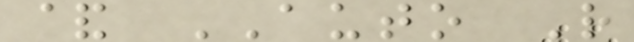& AUTO R
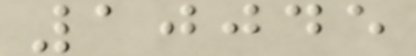10045
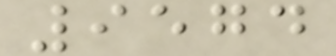9574
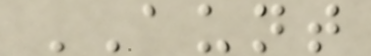AUNT
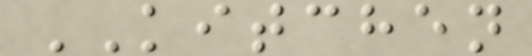KITCHEN
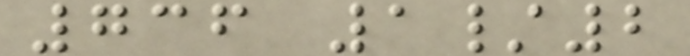736 1/2
